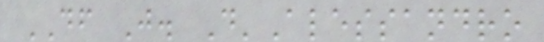DF J. D'Alessandro
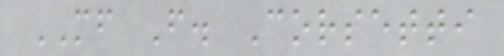MF F. Corsetti
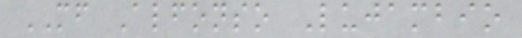MF Alfonso Lujambio
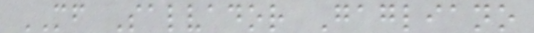MF Salvador Gagliano
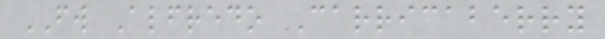FW Alfredo Carricaberry
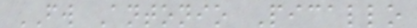FW Antonio Picallo
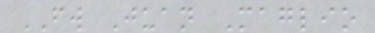FW Juan Maglio
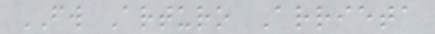FW Arturo Arrieta
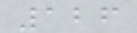126
